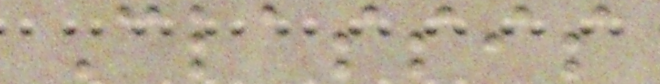Classis
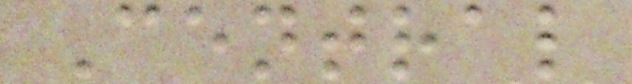Central
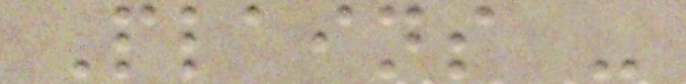Plains -
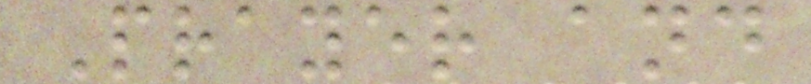Prayer and
